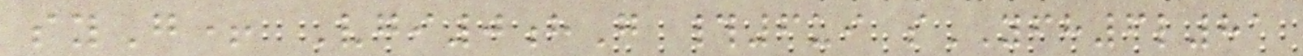syG+ Vgi0hG #6ui sYFH6l81
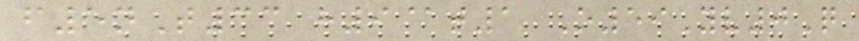f5nT33 h9@t1 O59Yv0Q
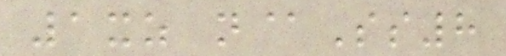1xz n@Ss8
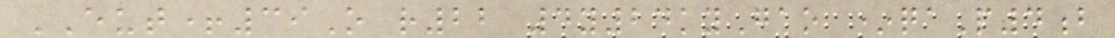EUT+39O r22 4y24kyGao *qaP4b
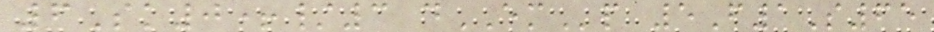6Sk0+/3 dEMp 5F1S65
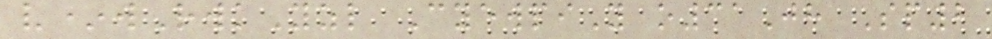v*wRwkYzl CyewpiY o31Jh Sp2
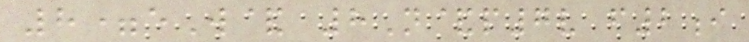8=eW& 8N&p7v f2i
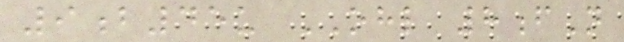9b45u OHL 8fN
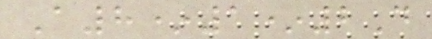A8*1*2D
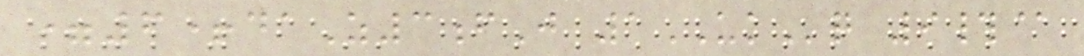=6+daZ3fJ 1UKq 9#@
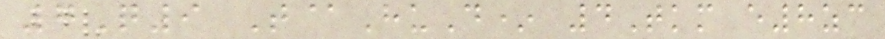7Q9 T@HuD* 4Tkm e8zc
